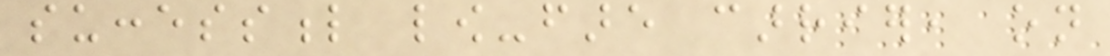successful low-fare carrier, on
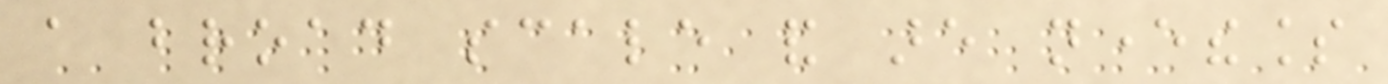a broad scale and are nevertheless
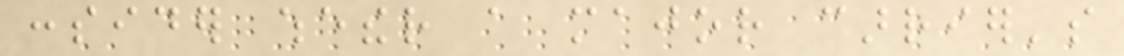consider whether a major carrier's
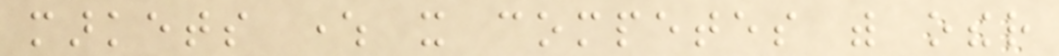markets where it competes with other
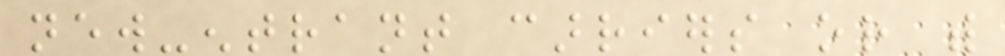new-entrant carriers or with
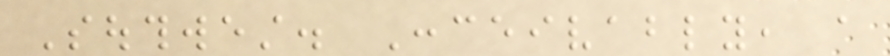Southwest. Conceivably, a
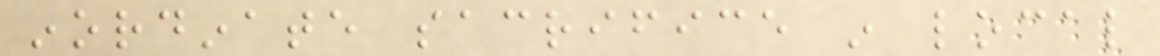inordinate sacrifice in local
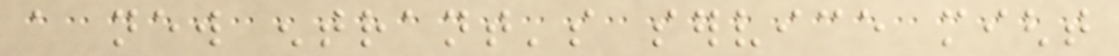a new entrant's service might
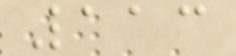113
